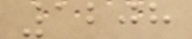1208
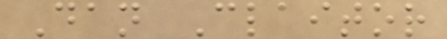Dan Claitor
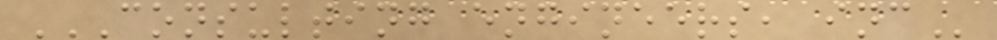CONSULTING ENGINEERS, INC
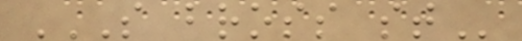S BROSS ST
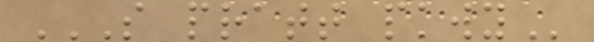S PRATT PKWY
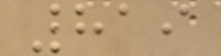819
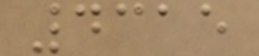4315
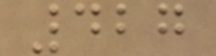427
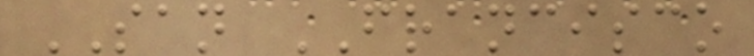SAN FRANCISCO
